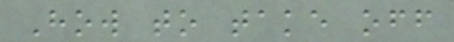How to take off
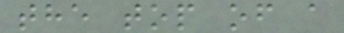the top of a
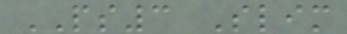PS3 Slim
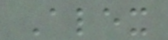Alex
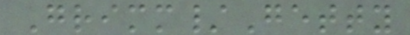Grimm/Getty
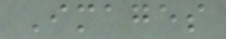Images
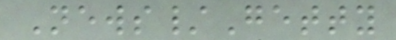News/Getty
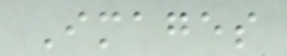Images
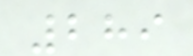289
